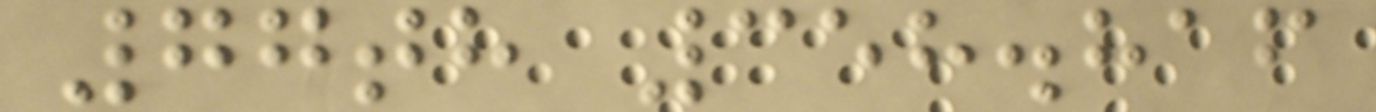77th 358.816
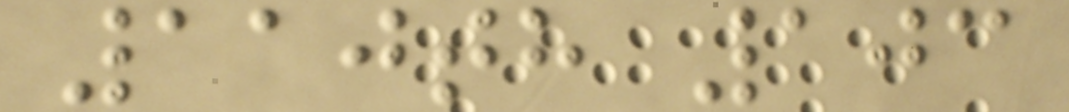110th 103
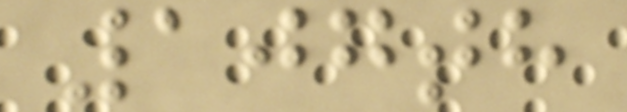107th
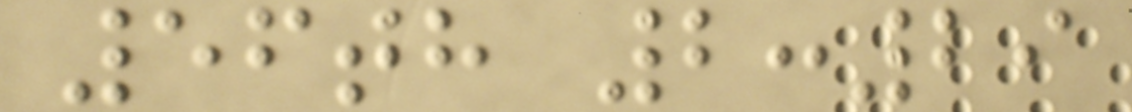56th 2:29
